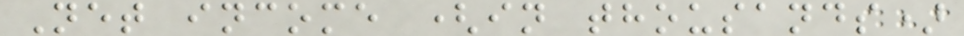Net income (in thousands)
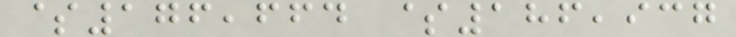$176,664 $186,937
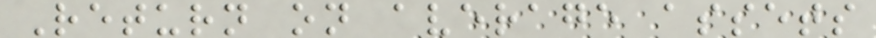Return on average assets
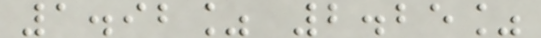1.92% 2.25%
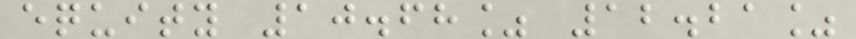equity 10.68% 12.21%
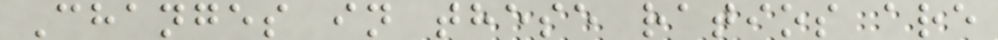Changes in these ratios are
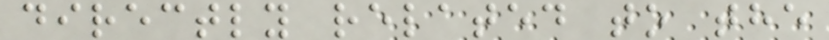directly related to the
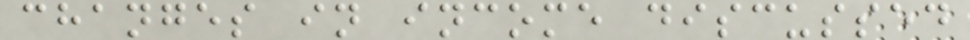changes in income discussed
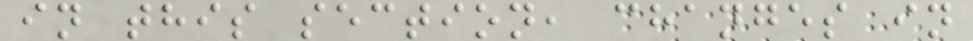in this section, changes in
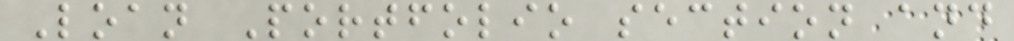Loan Portfolio section and
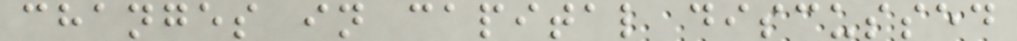changes in capital discussed
